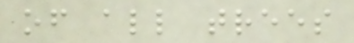of all trees
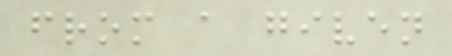from a given
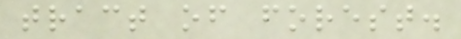tract of forest.
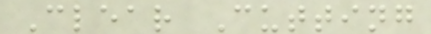Clear Cutting
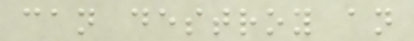can destroy an
